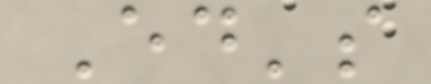Ed's
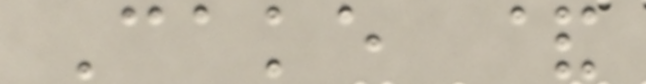Cake &
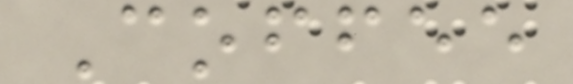Coffee
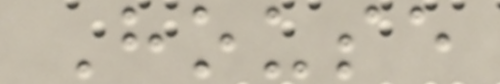House
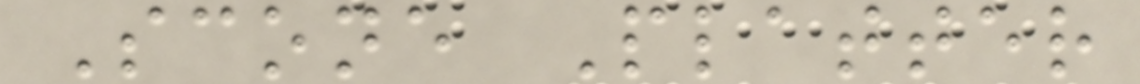Scone Platter
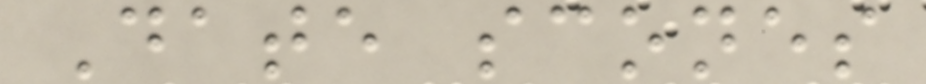Date scones
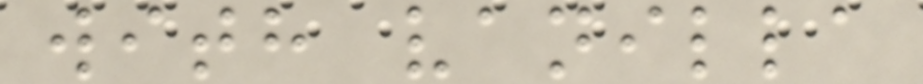with vanilla
